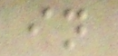in
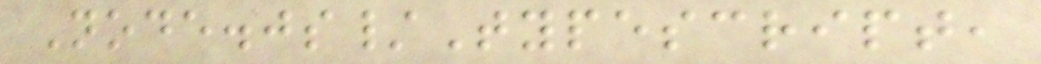Node.js/Typescript,
